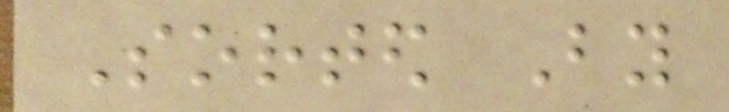Sorted By
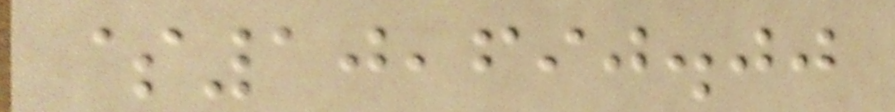$10,690.00
